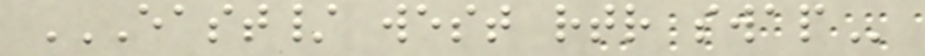EAST/ WEST RTR SWAP
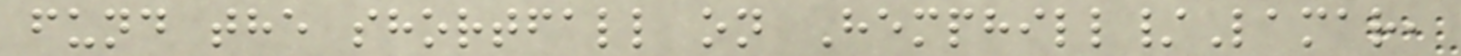fund the shortfall on Hemphill/Lamar,
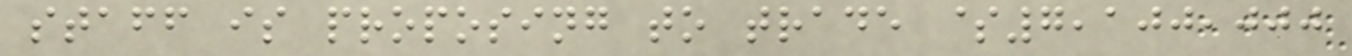staff is proposing to trade $7,100,000
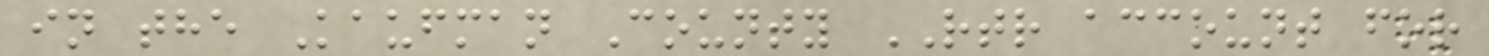in the Kaufman County RTR account for
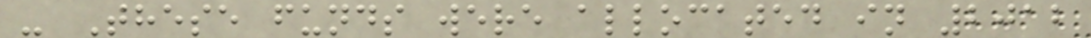- These funds were allocated in 2012
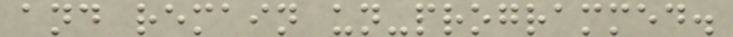and remain un-programmed.
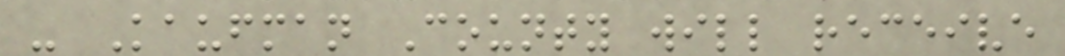- Kaufman County will receive
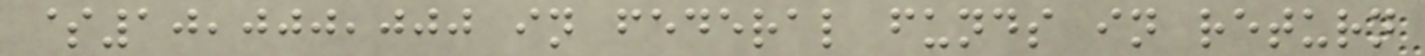$10,000,000 in federal funds in return
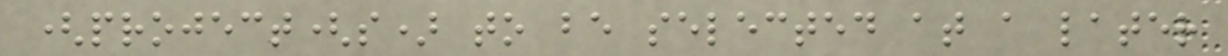(project(s) to be selected at a later
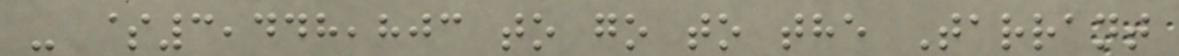- $3,448,803 to go to the Tarrant
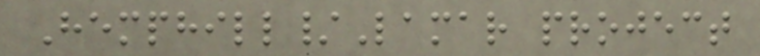Hemphill/Lamar project
